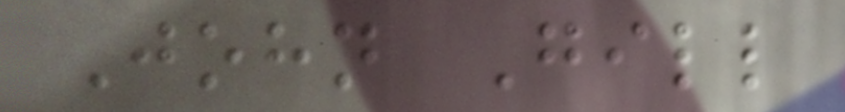John Gill
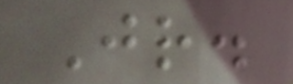Jr.
